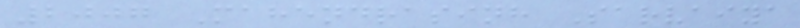2007 Mahendrasinh Sarvaiya
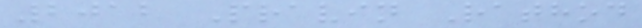2012 Pravin Rathod
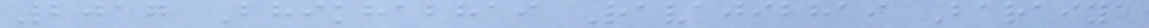2017 Bhikhabhai Ravajibhai Baraiya
